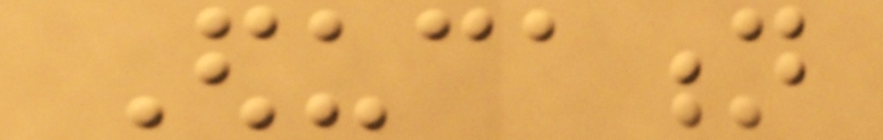Education
